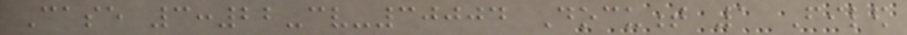Case 3:22-cv-30004 Document 1 Filed
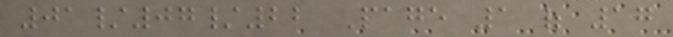01/07/22 Page 1 of 17
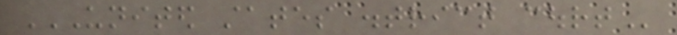UNITED STATES DISTRICT COURT
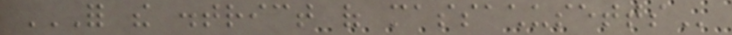FOR THE DISTRICT OF MASSACHUSETTS
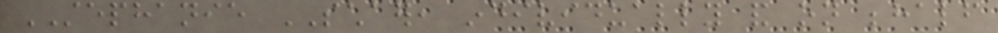STEPHANIE SCHAER, individually and on behalf
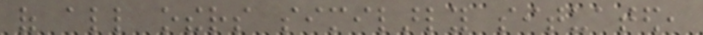of all others similarly situated,
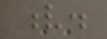v.
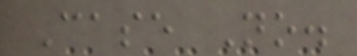Case No.
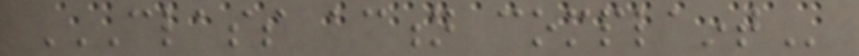CLASS ACTION COMPLAINT
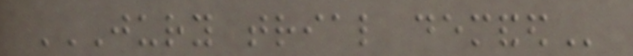JURY TRIAL DEMANDED
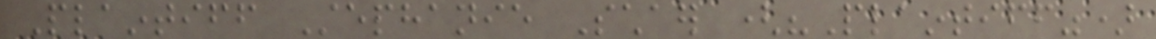Plaintiff Stephanie Schaer ("Plaintiff")
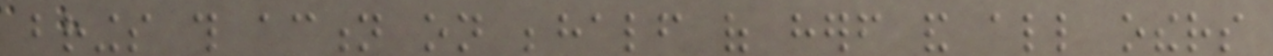brings this action on behalf of herself and all others
